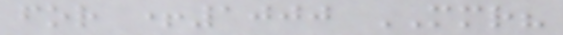for +1000 MMR?
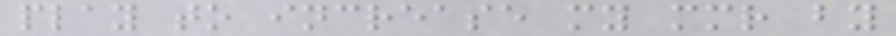play to increase my mmr by
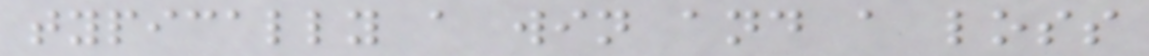typically a win and a loss
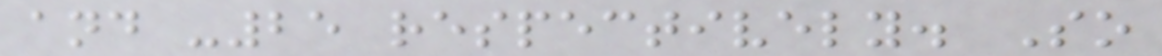and -25 respectively. So
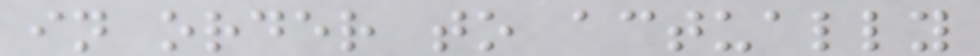in order to actually
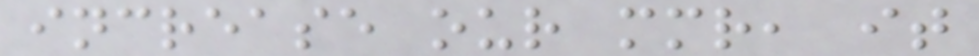increase our mmr, it
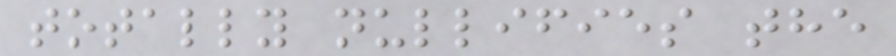totally nullifies the
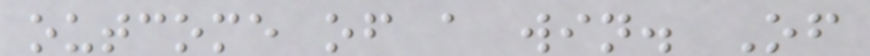outcome of a win. Of
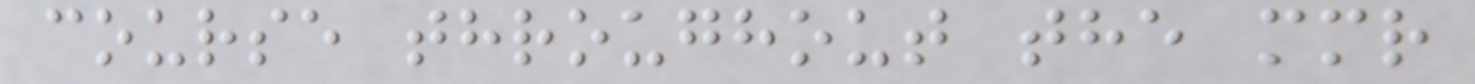course throughout the mmr
